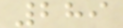289
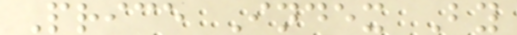Price Index By
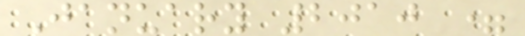January 2010 =
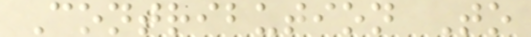Contribution To
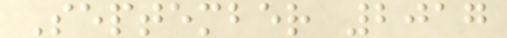September 2017
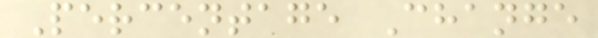Percentage Change
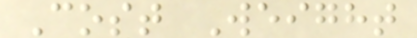Cost Weight
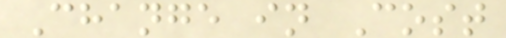Change in Cost
